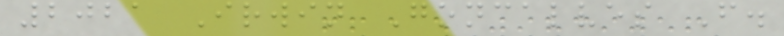2021 Irwin Goncalves F.
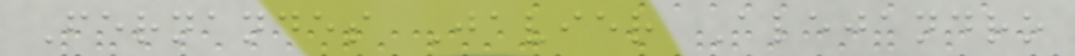Fernandes Javier Alejandro
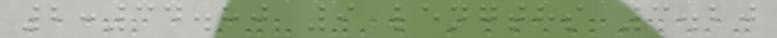2:34.80 9 lengths 3.20
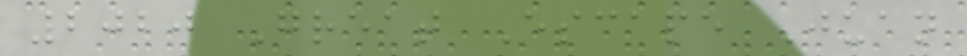2020 Great Escape Juan
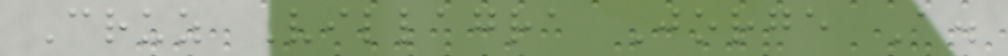Cruz Villagra Jorge A.
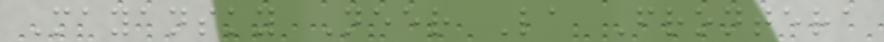Mayansky Neer La Frontera
